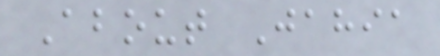About Jahia
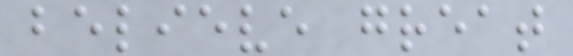believe great
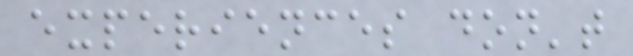experiences don't
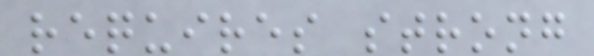requires strong
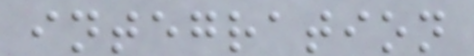integration
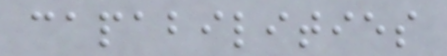capabilities
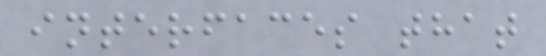interfaces that
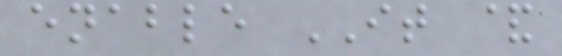enable IT &
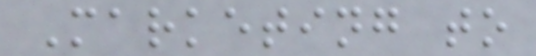Marketing to
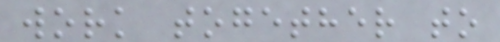work together to
